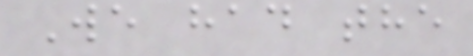We had the
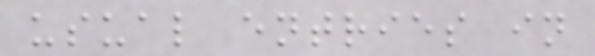usual entries in
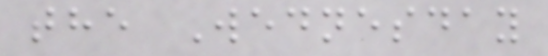the Wednesday
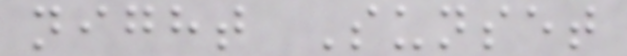night Sunset
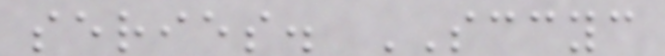series. SCCYC
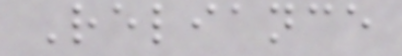Reliance
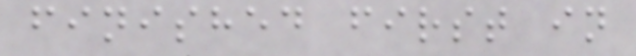finished first in
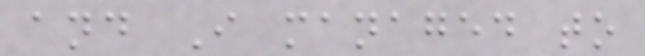and I managed to
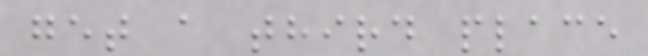get a third place
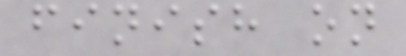finish on
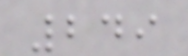249
